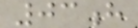03h
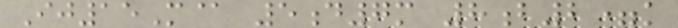Ij15M@ 5d7m 8b2=k
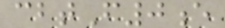cbtF0e
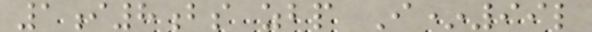1i8bs zbp I*99l
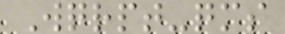Wqrpt-qms
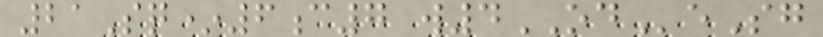21Sq*6c7 w4ODeSg
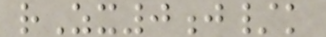rZx0j/k
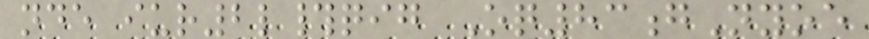nde iur2l#qig Oq83gNyoe
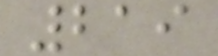219
